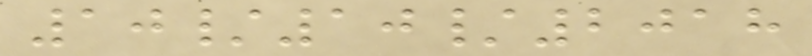10/10/2018
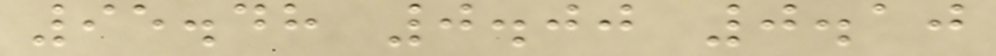95.48 0.00 0.10
